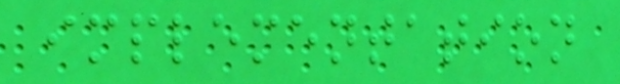implementation
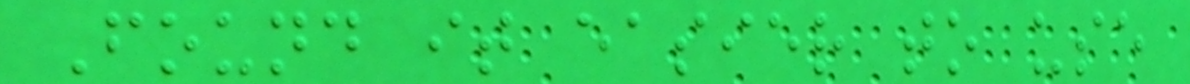Found it easier to use
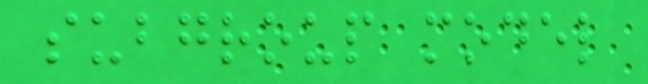subgroup model
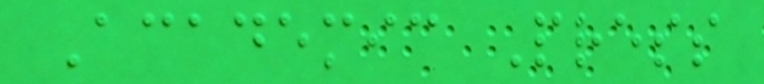Academic Press
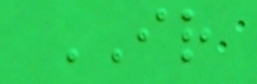IR
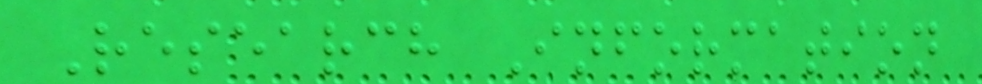Research Information
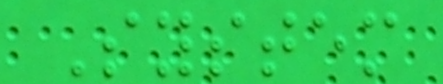System
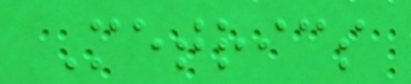Metrics
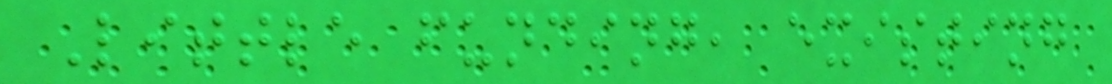Little funding, existing
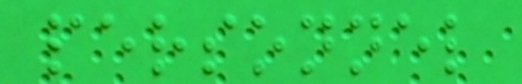personnel
